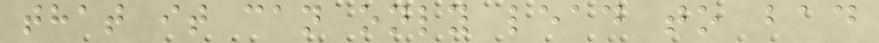that it can only lead to bad
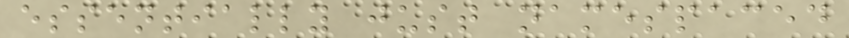essentially just namespaced
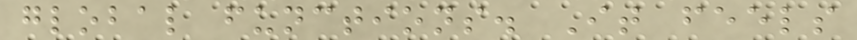global functions. It feels
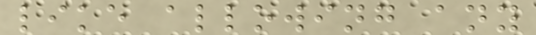like allowing any
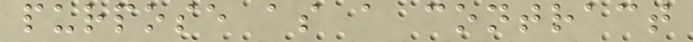purpose as a contract
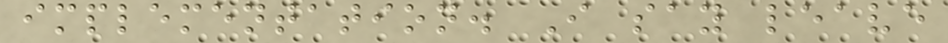implementation. I say leave
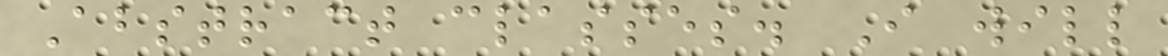Abstract classes. I will
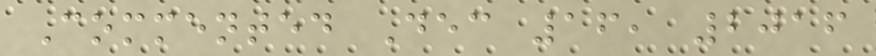Commented Dec 16, 2016
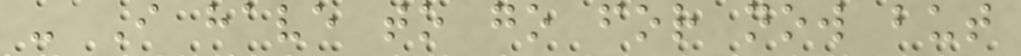- I have to go for now but
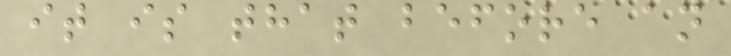it is that before an
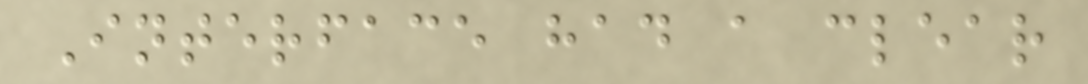Interface had a clear
